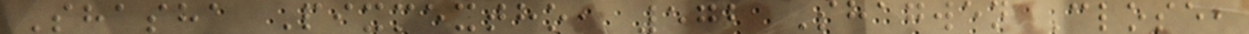Shasha Pixmextho, 572 Shagwen Close,
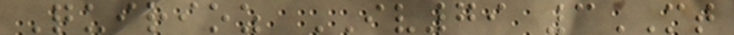Quirioz IV79 3MT
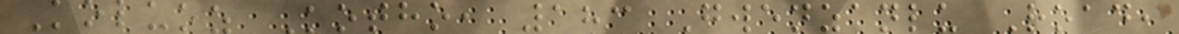Koluoz Kotho, 183 Gwenzanlu Road,
